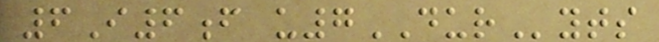6I6f u7DURyts
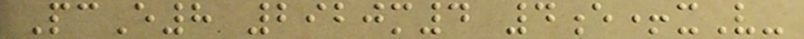PcE8 2920m4 4e+xV-
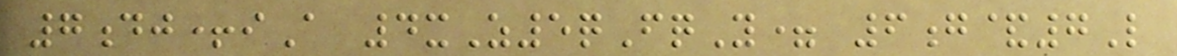7dj+iA 4xZ5qFqY= 6g&7L
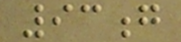93g
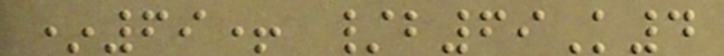*69+ /b69K4
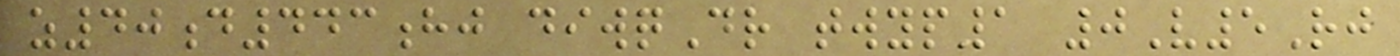z40d443hj diwqDr twyp1 0V5Rj
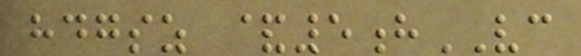hdgsz &5hVC
